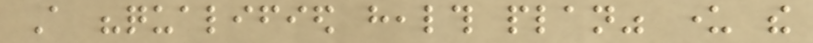A "qualified health plan" under the
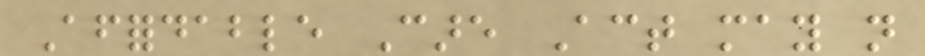Affordable Care Act may not
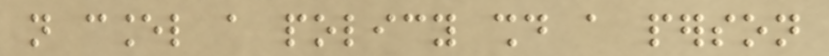not cancel a policy should a person
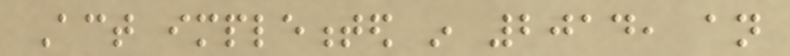Act implemented in 2014, an
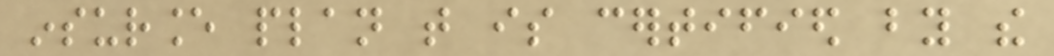insurance plan that is certified by the
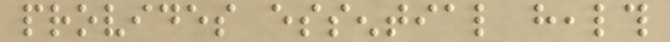provides essential health
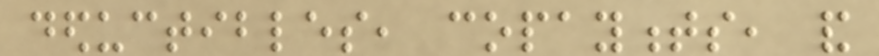deductibles, copayments, and
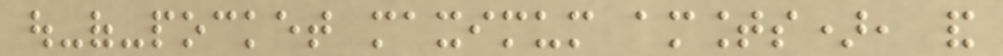out-of-pocket maximum amounts), and
